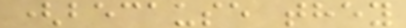(because they
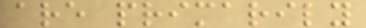are primarily
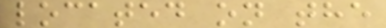located on the
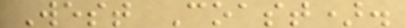West Coast).
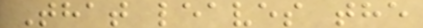That leaves the
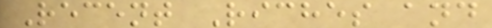Recent Riches and
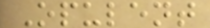Opulent
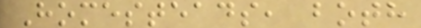Homesteads, both
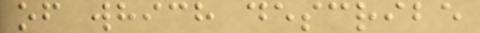of which describe
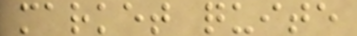market quite
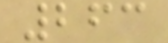263
